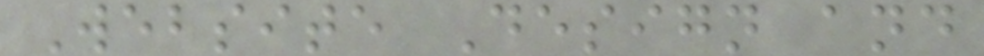Website Design and
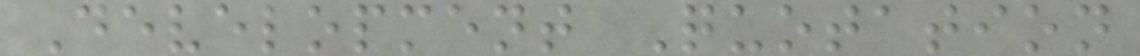Development Quotation
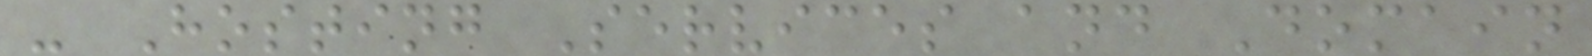- Hosting Services and Domain
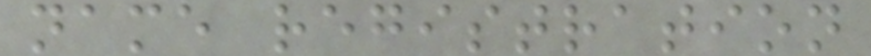name registration
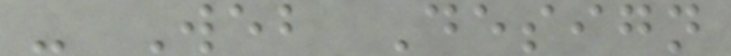- Web Design
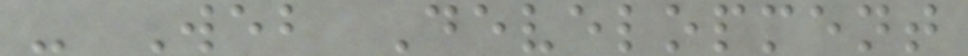- Web Development
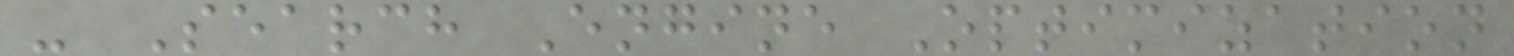- Search Engine Optimization
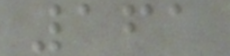161
